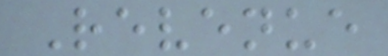Revenue
